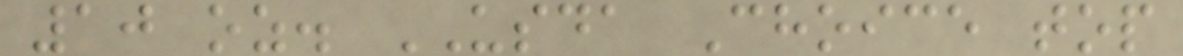10 oz. USDA Choice top
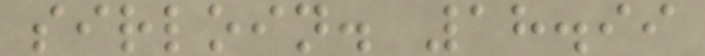sirloin. 18.99
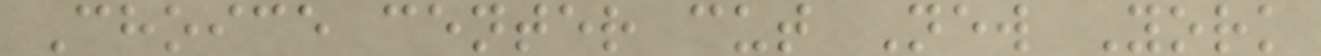Choice center cut New York
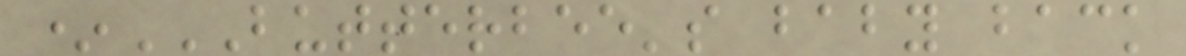*BUTTERBEE'S BABY BACK
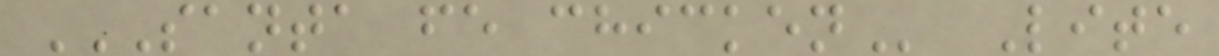SANTA FE CHICKEN Lite
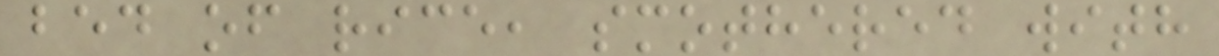bed of rice, smothered with
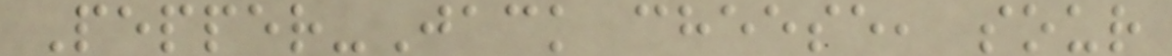Pepper-Jack cheese, sour
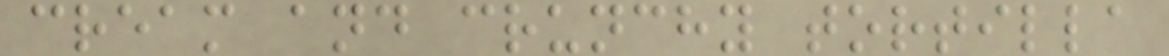cream and crunchy tortilla
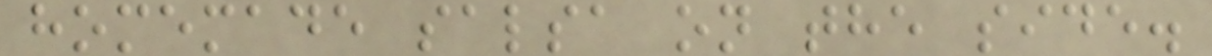homemade salsa on the side.
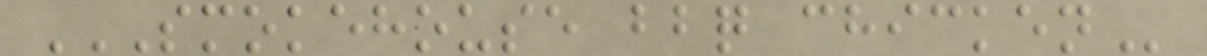SMOKEHOUSE BBQ CHICKEN
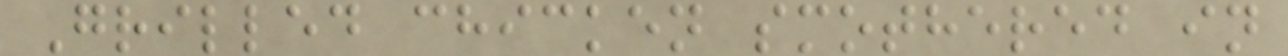Grilled chicken smothered in
